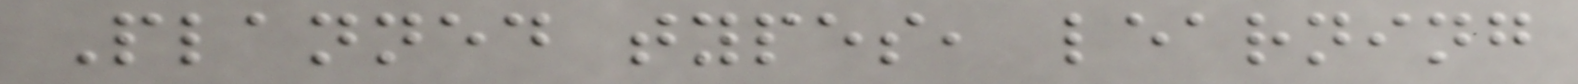Planned types, learning
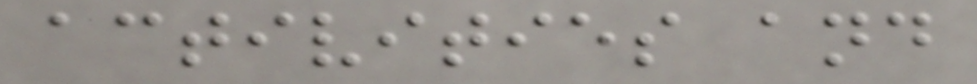activities and
